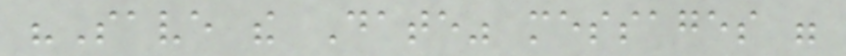"Save the Date" messages were
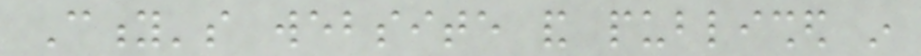City's website and published in
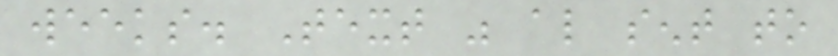weeks. Text was also sent to
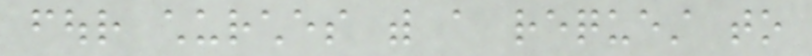four churches with a request to
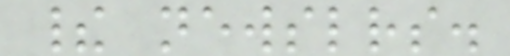their newsletters.
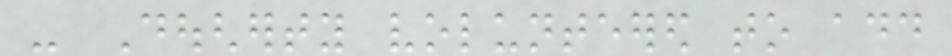- Dougherty volunteered to add
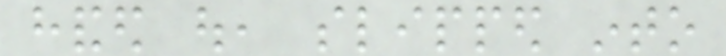handed out, slipped into
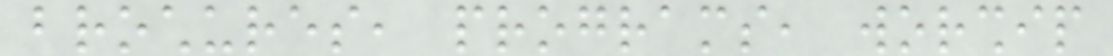brochures, programs, worship
